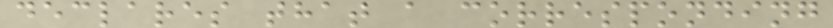declares that a corresponding
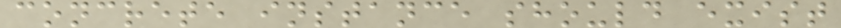concrete instance should exist
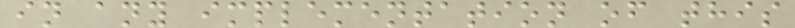in any implementation of this
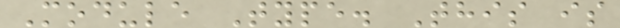Module Type. This is
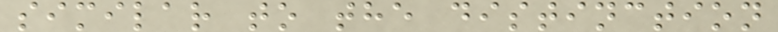similar to the distinction
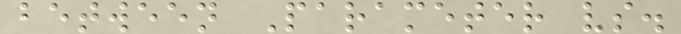between Parameter vs.
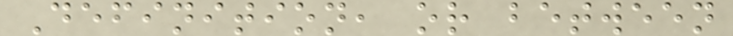Definition, or between
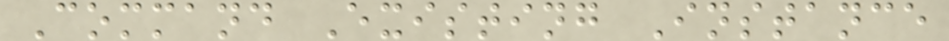Command Existing Instance
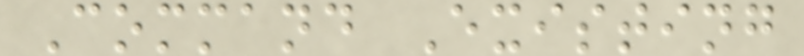Command Existing
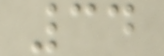34
